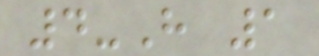4-H 1
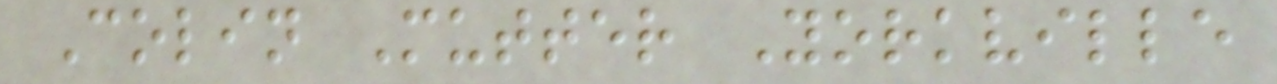Colin Mutter Yorkville
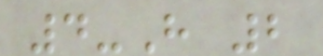4-H 2
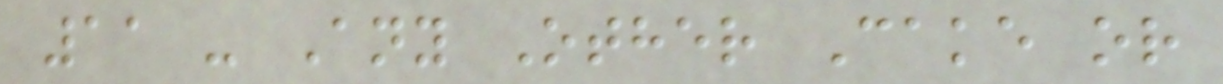11 - Any Other Cake or
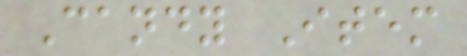Candy Item
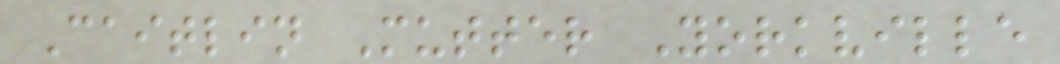Caitlin Mutter Yorkville
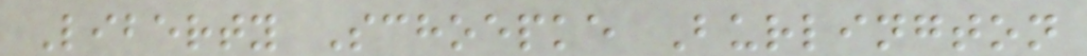Liberty Schoepke Burlington
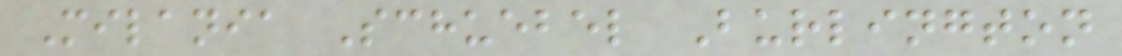Milania Schuebel Burlington
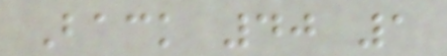Back 40 1
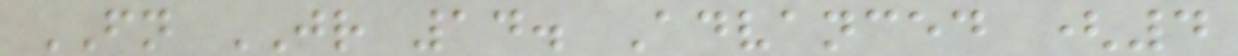FN JR 14. Advanced (4
